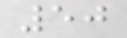50
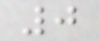0
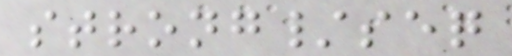strong/seq
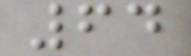64
